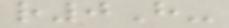r0H-
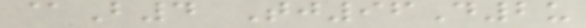@B4 Tj96D2u
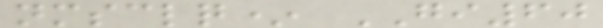nmsclq* GI60
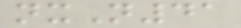nxN41
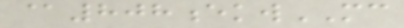@808ekwMC
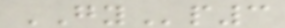GYp3
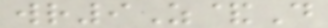wr9Z&D
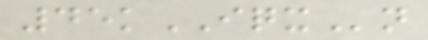45kIQXn
